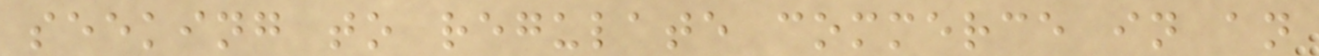seeking to regulate commerce in an
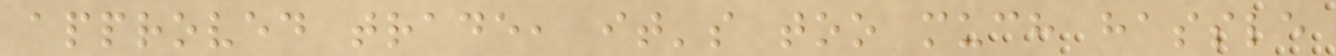approved trade, it's too much hassle
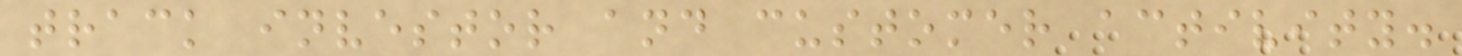track investor and customer activity.
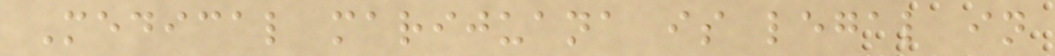Medical marijuana is legal in
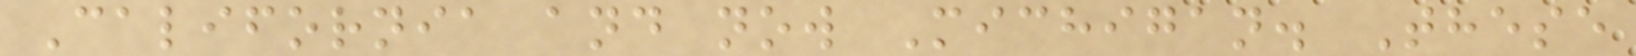California and now Michigan. These
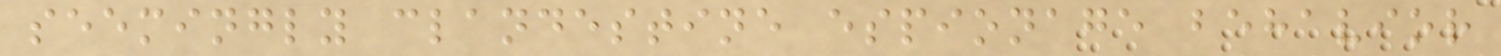seemingly clandestine espionage behavior
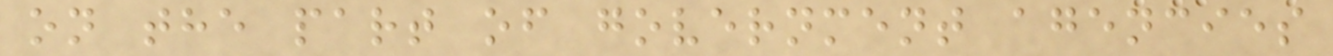on the part of government agencies
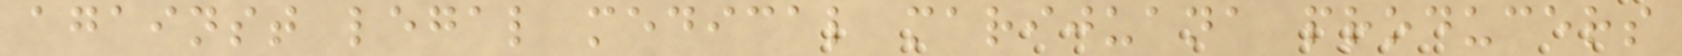against legal medical marijuana producers
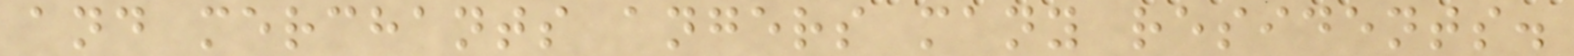and merchants angers many residents.
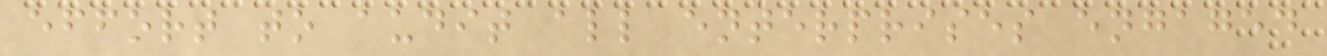effort to audit all enterprises engaged
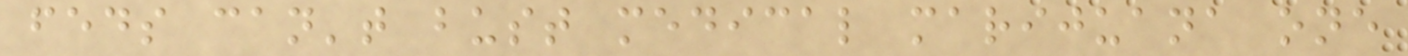feds can't bust medical marijuana one
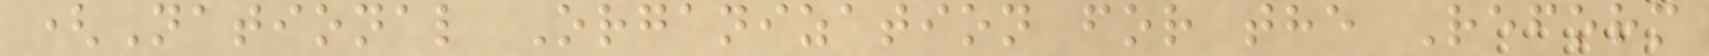(National Organization for the Reform
